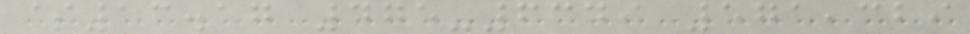$13.17 475-6349 571,329
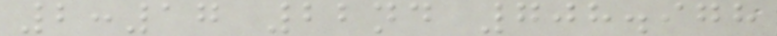2:17 22nd 708.978
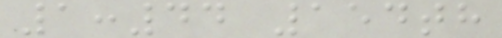1:44 154th
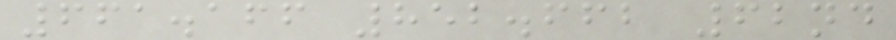661.166 852.662 62nd
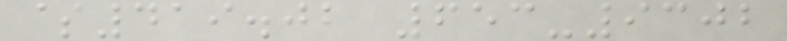$419.02 653-9302
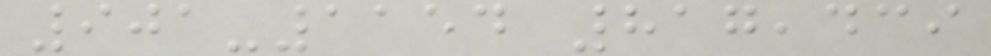901-1154 817,439
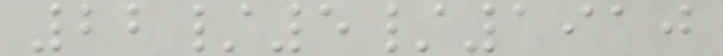22/5/1910
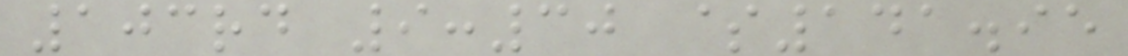103rd 9:30 $141.95
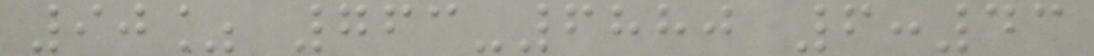90% 763-6880 6:43
